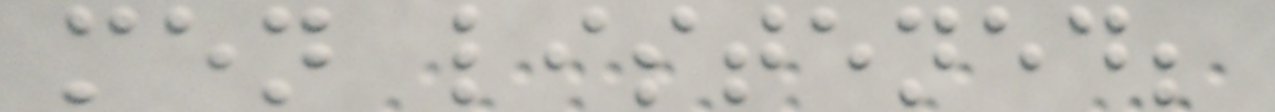men listened;
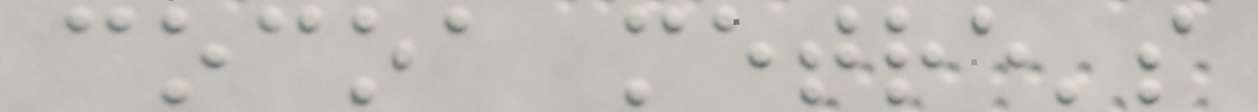cocoa metre's
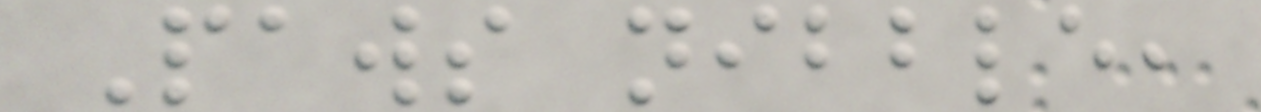Paws nibble,
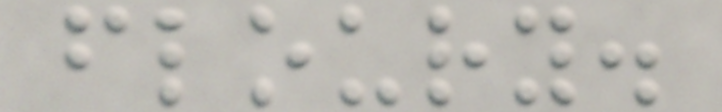floury.
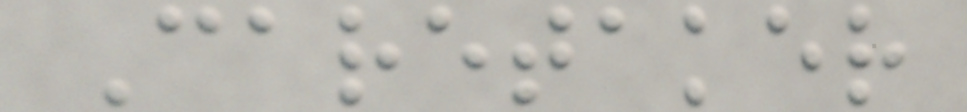Caretaker
